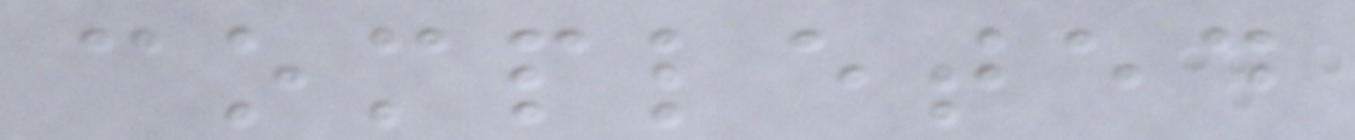completed
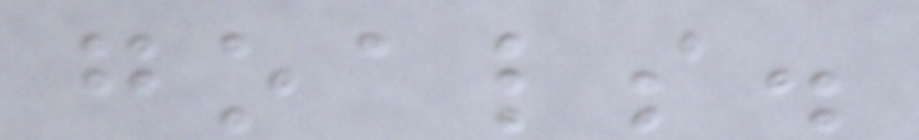goals.
